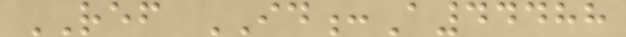REF ID:A44488
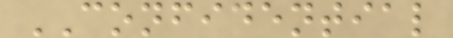CONFIDENTIAL
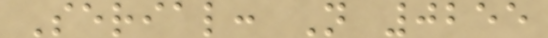Serial: N 0255
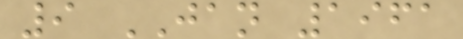9 JAN 1961
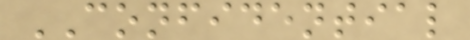CONFIDENTIAL
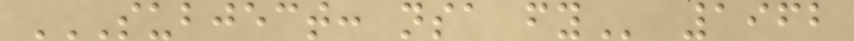SUBJECT: NSA FY 1962
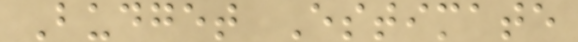Budget Estimate
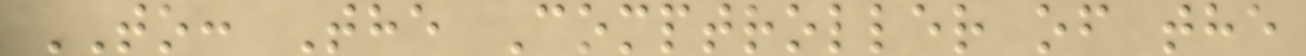TO: The Comptroller of the
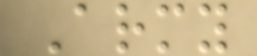Army
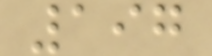197
